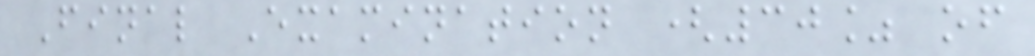Final Examination (30% of
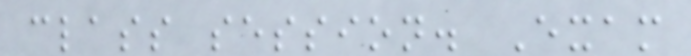class session. Exam
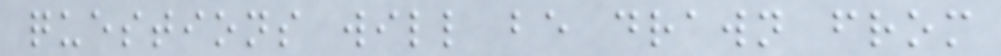questions will be drawn from
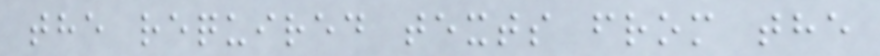the required texts from the
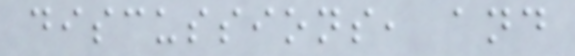discussions, and
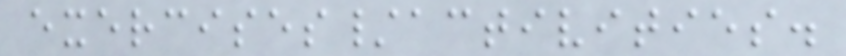exercises/activities.
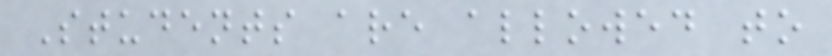Students are allowed to
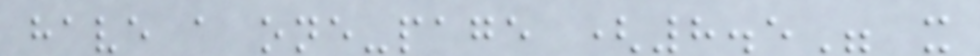have a one-page (8.5" x
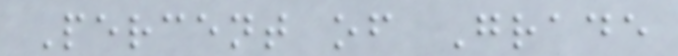Percent of Grade
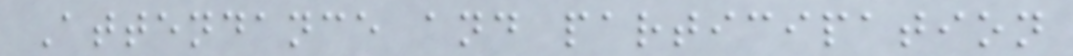Attendance and participation
